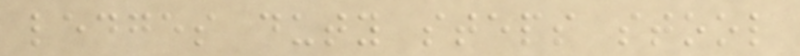ledges duty steps stool
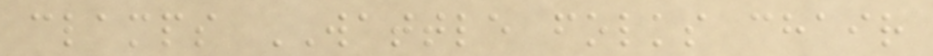clamps WATTLE folks chair
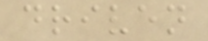driven
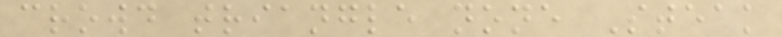crowd triangle none Steak
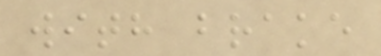with brake
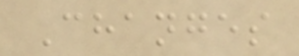Changes
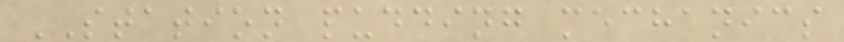STATION pudding mechanics
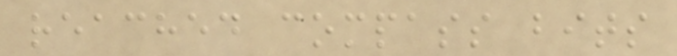reached compass bits
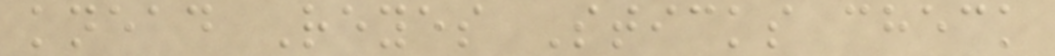knead Reyes Sticks check
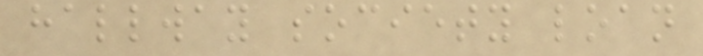hallway society loan
